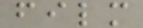film
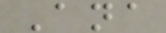Ana
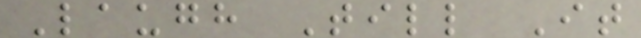Laugh Till It
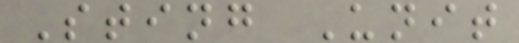Sting Unit
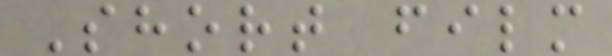Short film
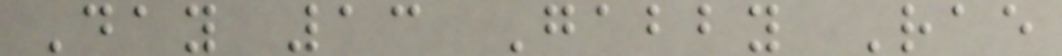Day 13 Gabby Rae
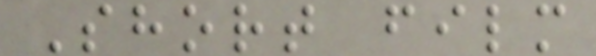Short film
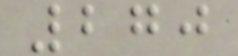270
